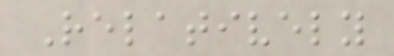Relatively
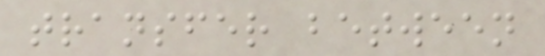transfer between
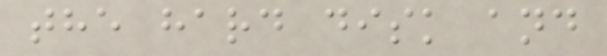the hard disk and
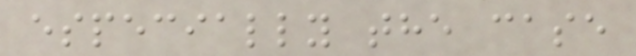especially the case
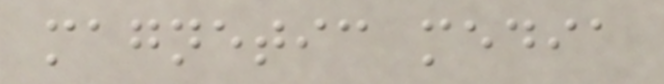magnetic media
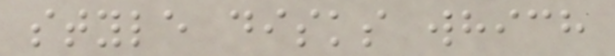style disks which
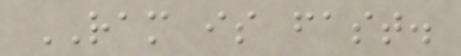RAM is fast.
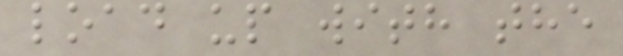load up with the
